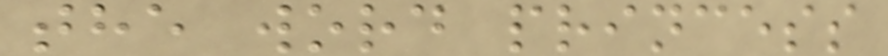the word princess
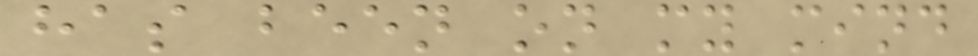has been on my mind
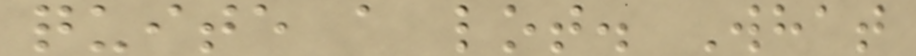quite a lot. What
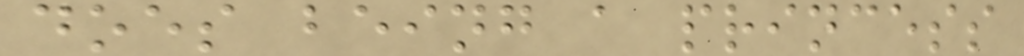does being a princess
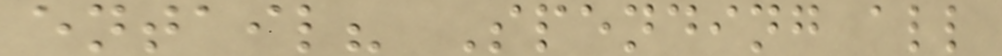entail? Spending all
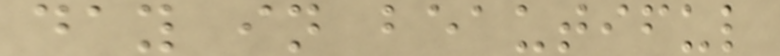day in beautiful
